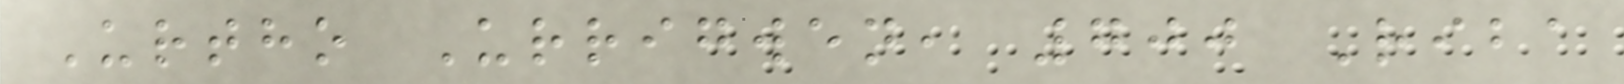Urtho Urrigwen, 700 Riba
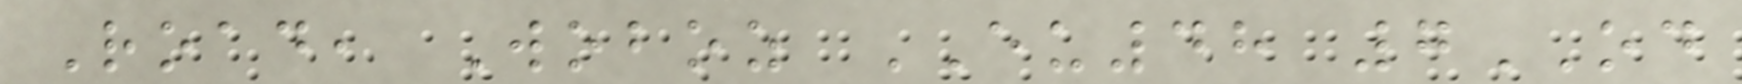Road, Woboz EU48 7OD
